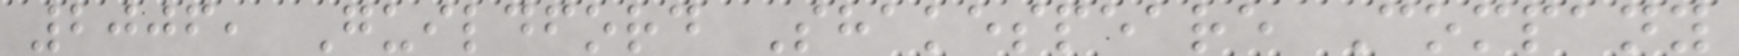2006, Guildford Shakespeare Company
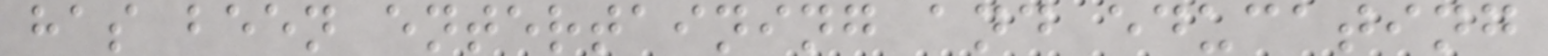has been entertaining and educating
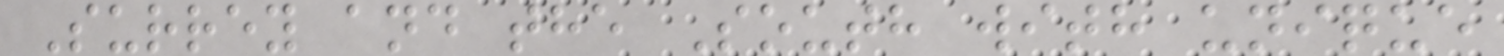Surrey and the South with unique
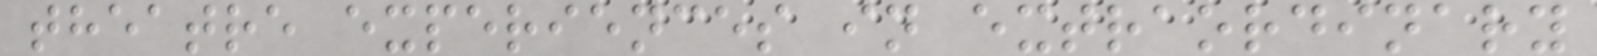theatre experiences in extraordinary
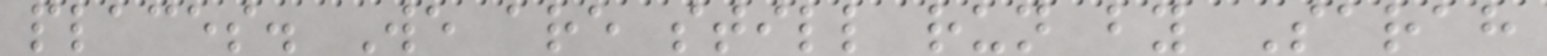places. We are still run by Sarah
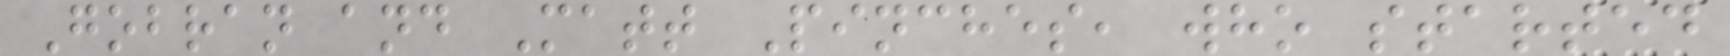Gobran and Matt Pinches, who started
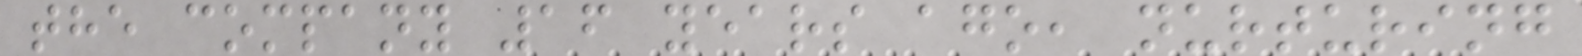the company 16 years ago, nurturing
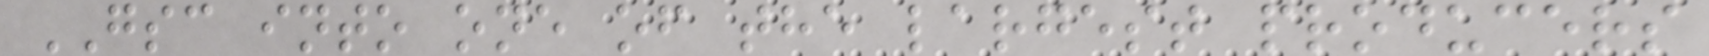GSC into one of the largest producers
